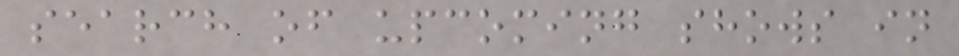search of upcoming shows in
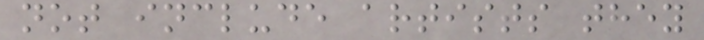not include artists they
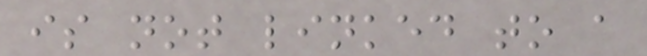is not linked to a
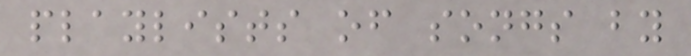playlists of songs by
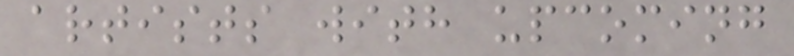artists with upcoming
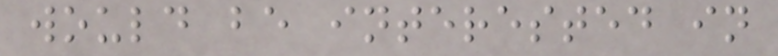would be interested in
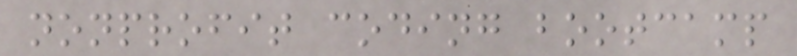nonprofit coding bootcamp
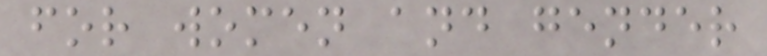for women and gender
